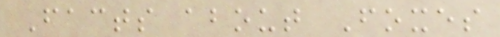Facts about Foxes
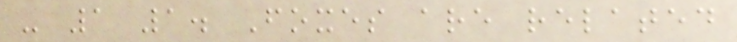- 1 1. Foxes are related
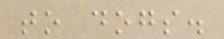to dogs.
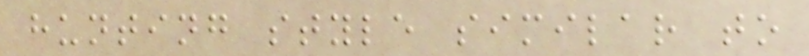hunting style similar to
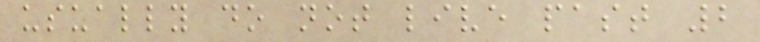usually do not live past 2
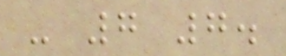- 7 7.
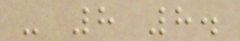- 8 8.
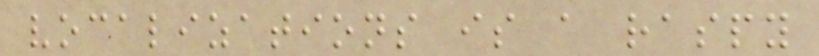vocalizations is a raspy
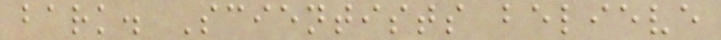bark. Scientists believe
